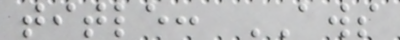title: AWS
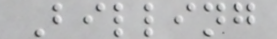Billing
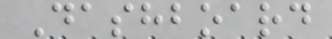Dashboard
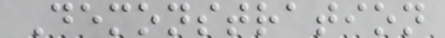Demonstration
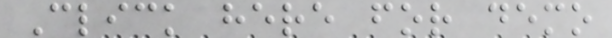Click here for demo
